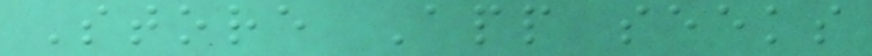Store App seeks
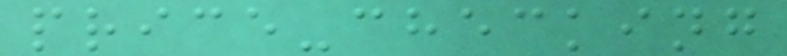price-checking
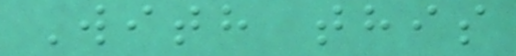With this
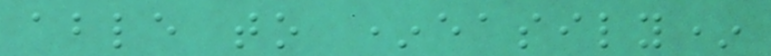able to *easily*
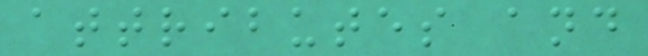attributes and
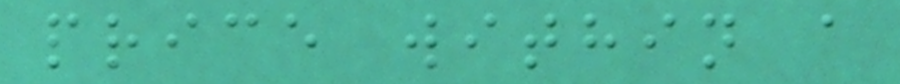price within a
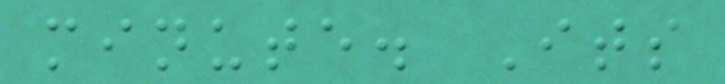minute. Its
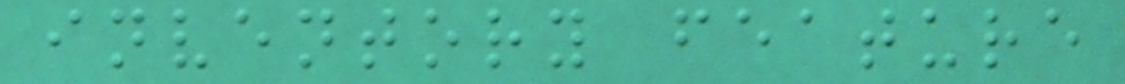inventory feature
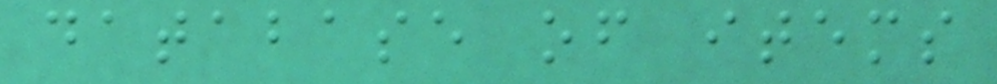database of items
